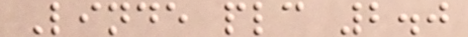Linde plc 2.0
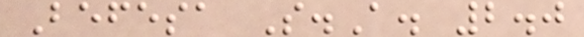Befesa S.A. 2.0
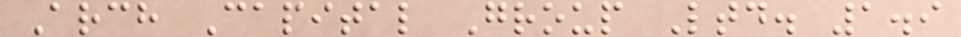Arch Capital Group Ltd. 1.9
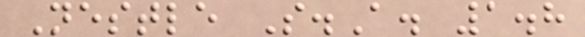Nestle S.A. 1.8
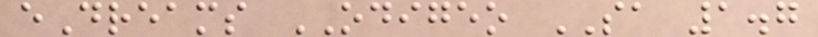eDreams ODIGEO SA 1.7
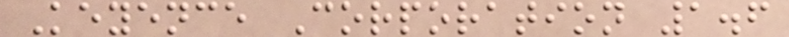Keyence Corporation 1.6
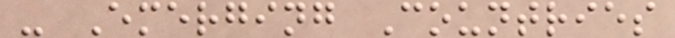- Emerging Countries
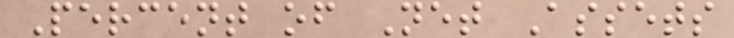Percent of Net Assets
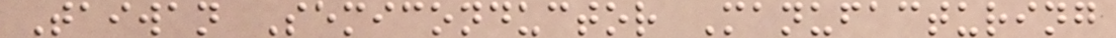Taiwan Semiconductor Manufacturing
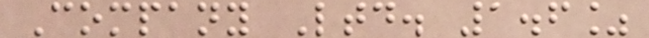Company Ltd. 1.6%
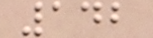142
